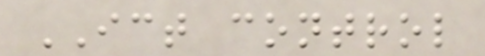ICT control
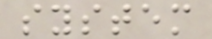system
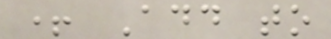+ Add to
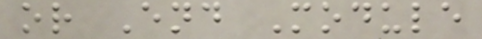or End Module
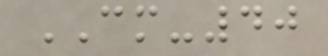CM-40
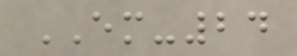EM-24
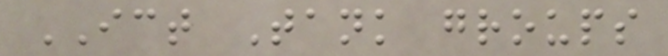ICT Tank groups
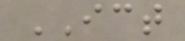ICT
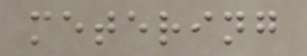metering
